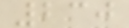230
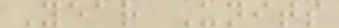Year Units
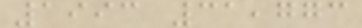1993 31,773
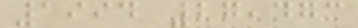1994 27,473
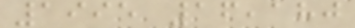1995 16,180
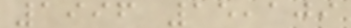1996 15,109
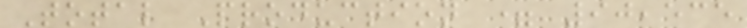Total Production = 90,535
